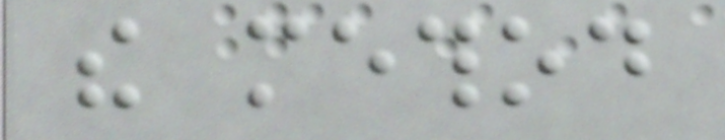the method
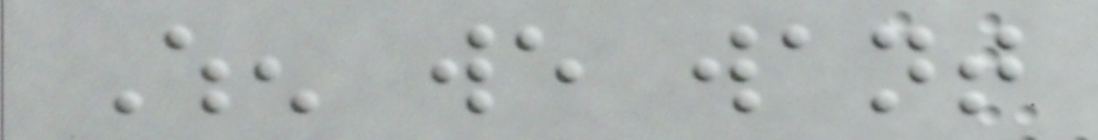When we want
